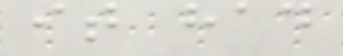it had
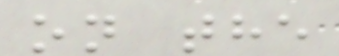on the
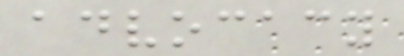advocacy
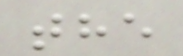the
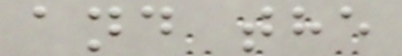and the
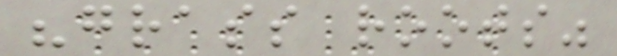"grass roots"
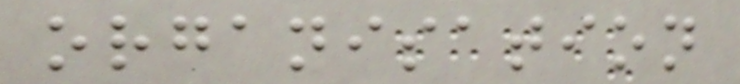organisation
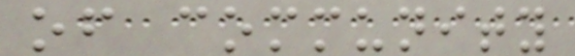of community
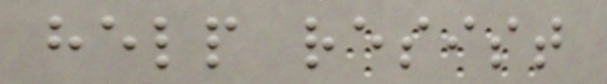help resist
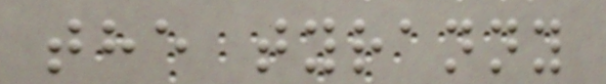the tyranny
